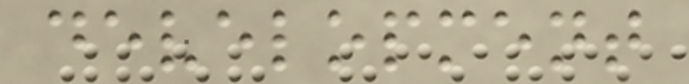development
